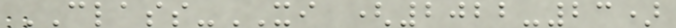CLASS-XI (2022-23)
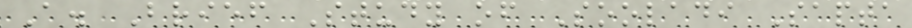A. Brief Study of Sooladi Sapta
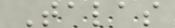Talas
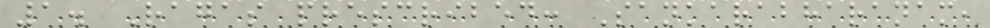1. Ragas prescribed: Sankarabharanam,
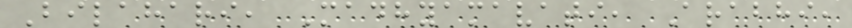Bilahari, Madhyamavati, Arabhi,
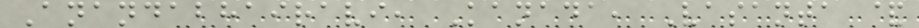Anandabhairavi, Kanada, Vasanta &
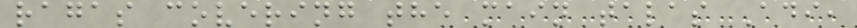ragas covering the main talas Adi,
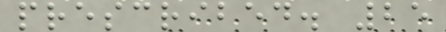prescribed. 25
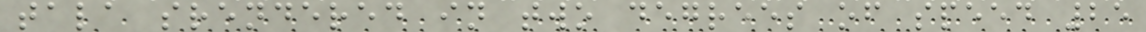tala srendered in two degrees of speed 25
